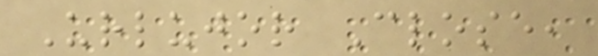Urlujor Close,
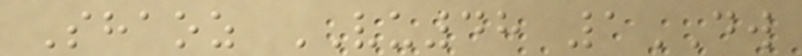Shaoz VU48 1DW
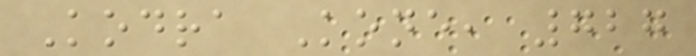Kodra Kone, 727
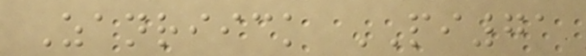Zanriick PI71
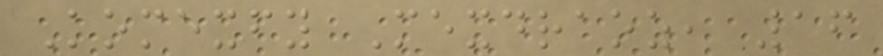Komexfy Mexdraoz, 16
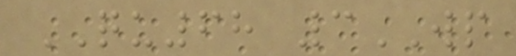QU68 3WP
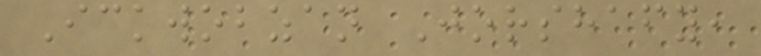Ickwobzan Jorshafy,
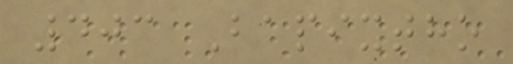403 Bapixtho
